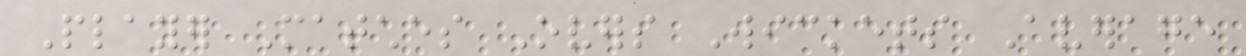Player Matches Overs Wickets Average
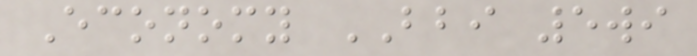Economy BBI 5wi
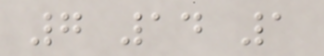7 14 1
